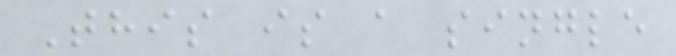This is a single
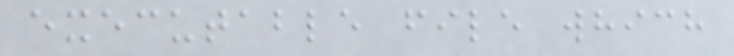executable file which
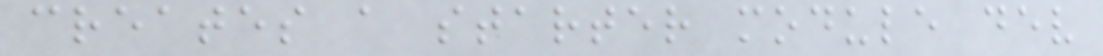creates a starter module dev
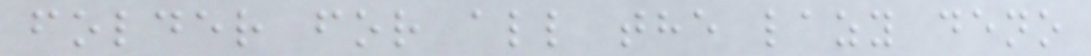folder for all the lazy deno
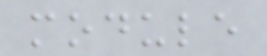module
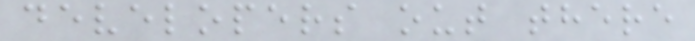developers out there
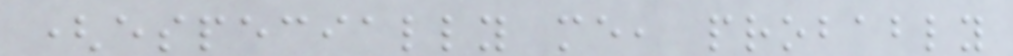(especially me, probably
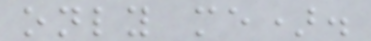only me).
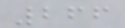266
